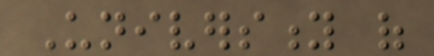University of
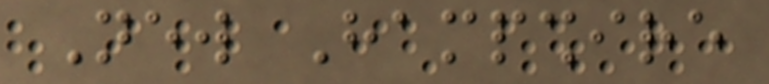New Hampshire
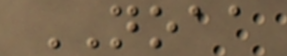NOAA
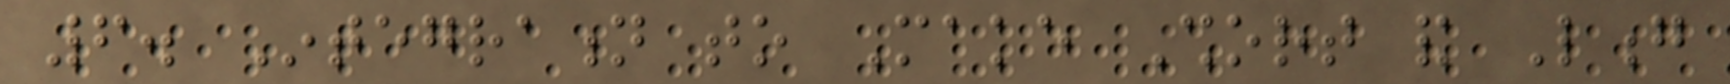6. Integration to Make Short and Long
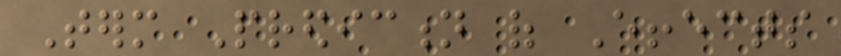Term Prediction of Effects
